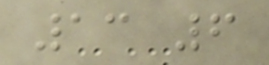13 6
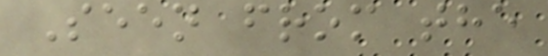Seen from the
